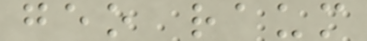geo raum
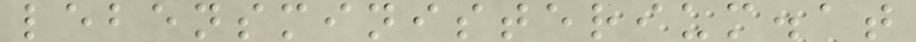lebensministerium.at
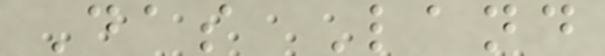Das Land
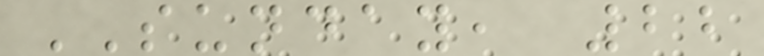SUNDAY, 22
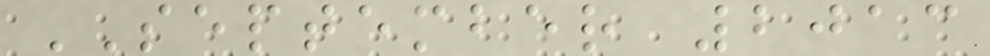SEPTEMBER 2013
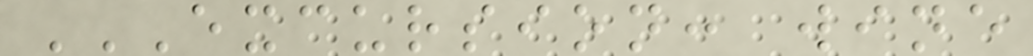EXCURSION: WINE
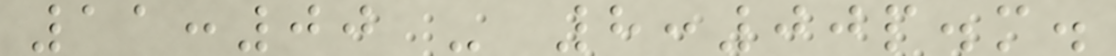11:00 - 8:00p.m.
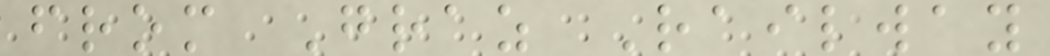from Graz Railway
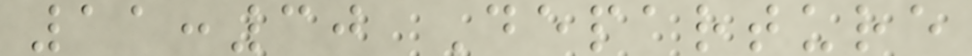11:30 Departure
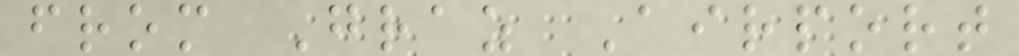from Graz Airport
